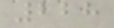228
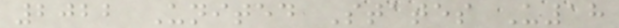2022 United States U18
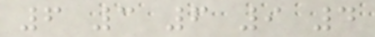6 3 6 9 4
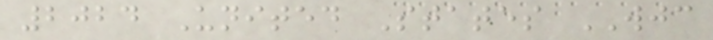2024 United States WJC
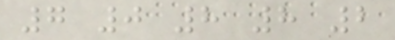7 0 8 8 2
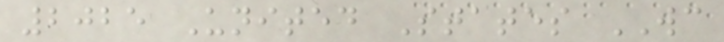2025 United States WC
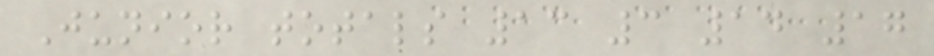Junior totals 13 3 14 17
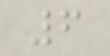6
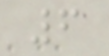6
